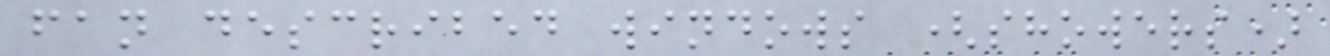fan described windows (showers)
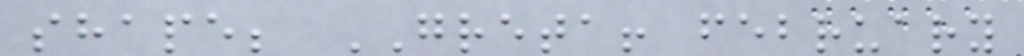shape; GRETA! february
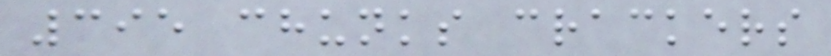395 chunks crackers
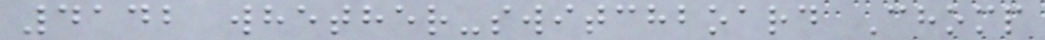4142 whether-switchboard Chomp
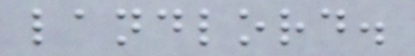landlord.
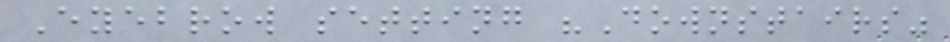Eyebrow setting "Downstairs"
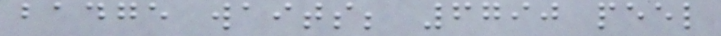badge waits; 6790 peel
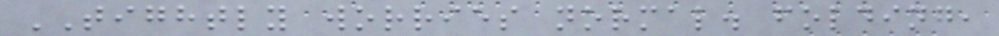TIGHTLY worries normal. folding,
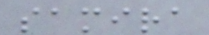samira
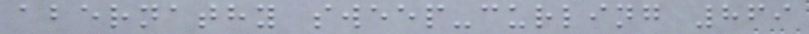abernathy sweep-curling 869
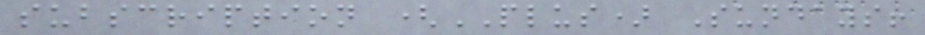subscription (PLUS) Sundays!
